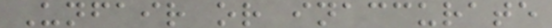Unfair or inaccurate
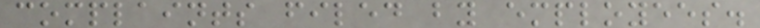complaints filed by employees.
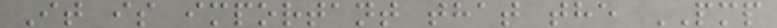It is important that the PMP
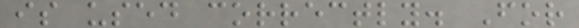is used correctly. For
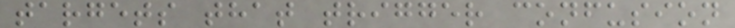targets that trigger confusion
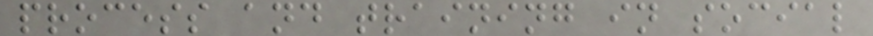process and training in social
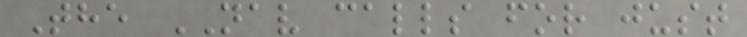The NAV calls for just
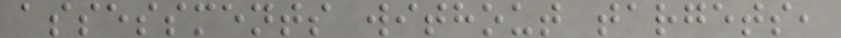assessments without targets,
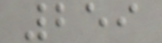259
